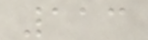113
